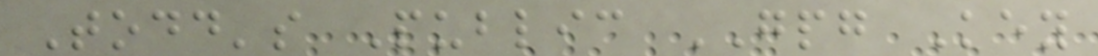Todd's Public GPG Key
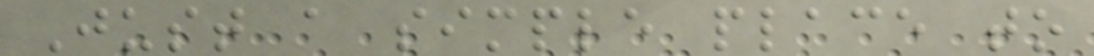Just a simple place to
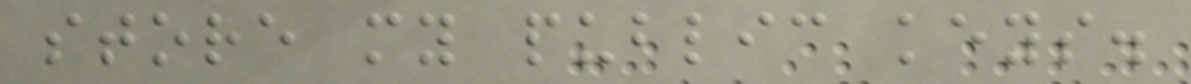store my public keys.
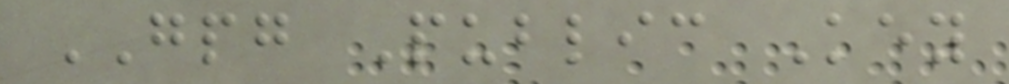GPG Public Key
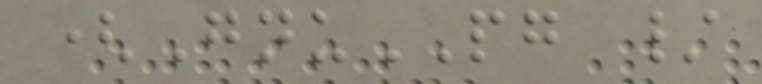(GnuPG /
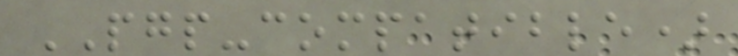PGP-compatible)
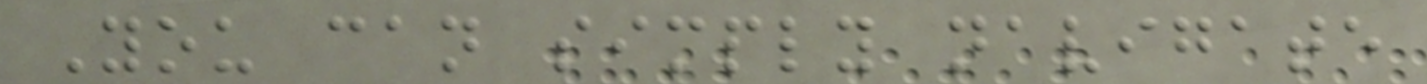You can simply navigate
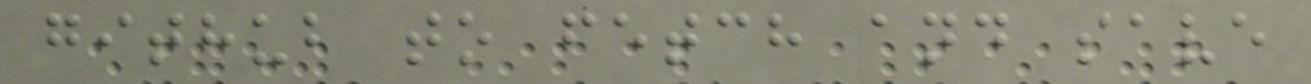github to fetch and save
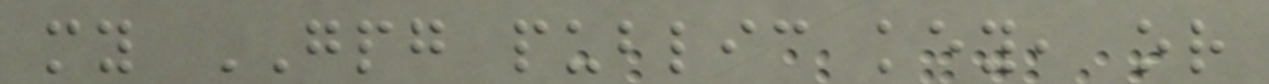my GPG public key, or
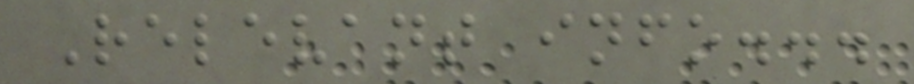Relevant info...
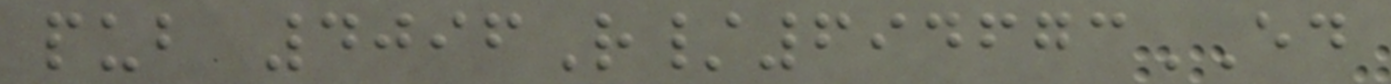pub 4096R/694673ED
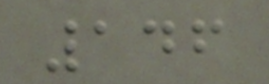146
